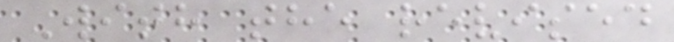With the revised
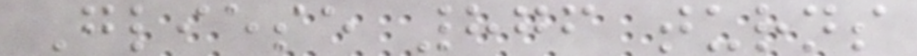Gliese 876 turns
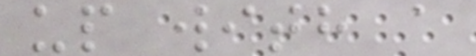up with a
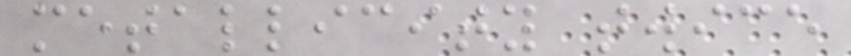metallicity twice
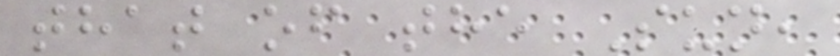that of the Sun,
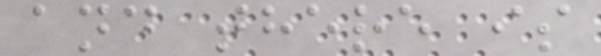and there is
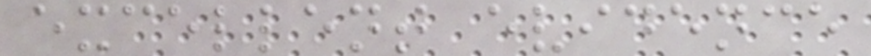excellent evidence
